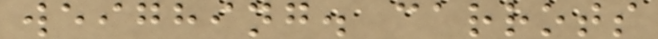weighing. carrots
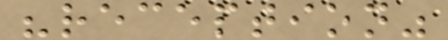"reception"
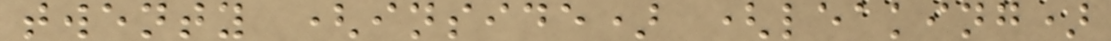twenty (inside) (leaking)
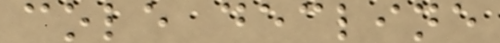cole decline
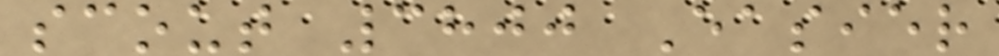scout 3800 Easier
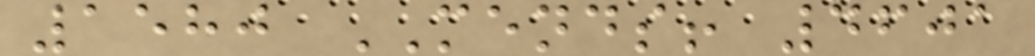1580 MENDS! 4601
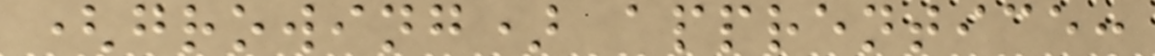(growing) apprentice:
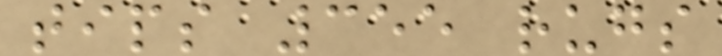tips 355 rugs
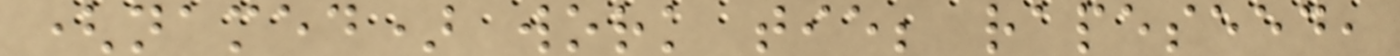(named) work tie; rapeseed,
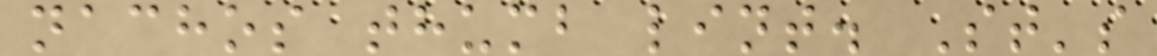nachos thumb lint. St's
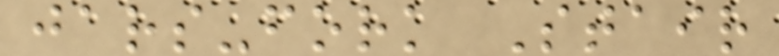jars-fork Stair
